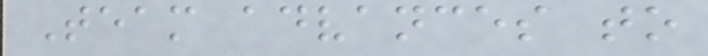Team advances to
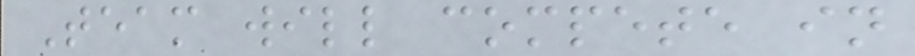Team will compete in
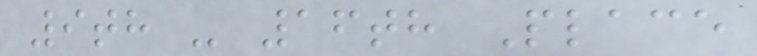9th - 16th Place
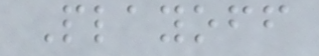Playoff
